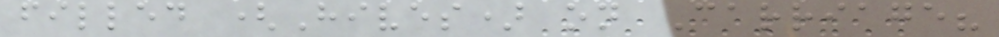filled (Hives) on Carriage?
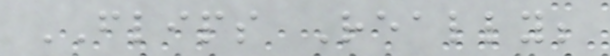FLIPS Really;
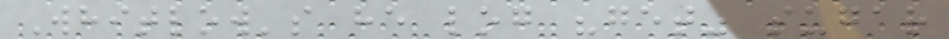Whitlow's he log "get" sugar
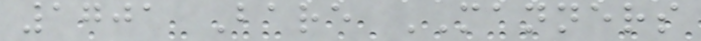1701 Bare MANNERS
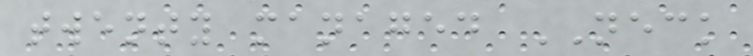twenty managed NECK
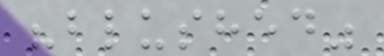"blushed"
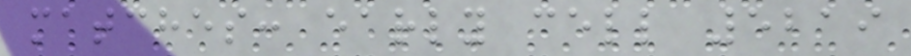matches: early cell 5219
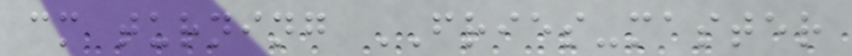cm turning FRIES-master
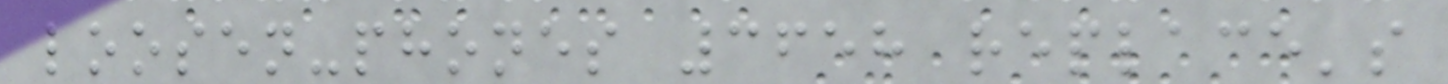loosen-phones 3658 replace's
